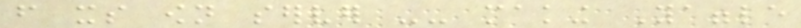from its own server -- making Yaggle
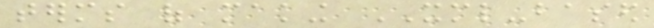terms of making XML-based
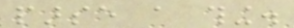parse a thing.
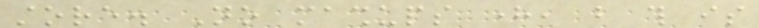store. No mashups here, but this is
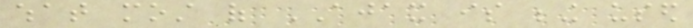what most of AJAX is being used
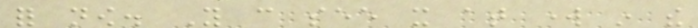for now. You can see it at work in the
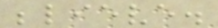believe.
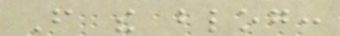From the blog:
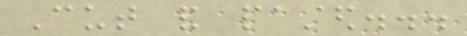Cut and pasted...
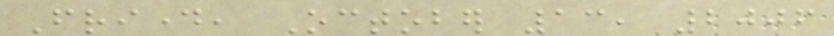Friday, October 13, 2006
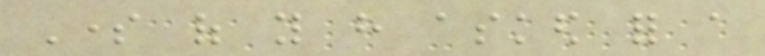Some of you have asked for a
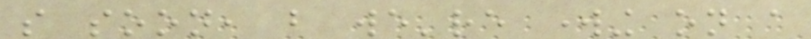so soon, but we're working on a
